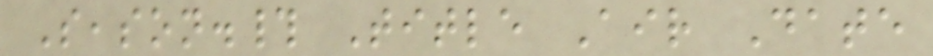Season.# Title Air Date
